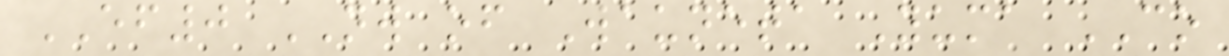EF0 NW of Wauneta Yuma CO
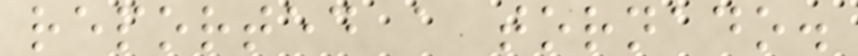reported a tornado.
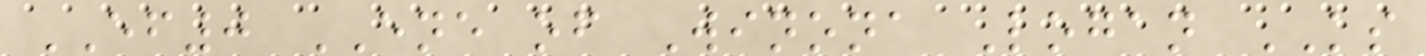EF0 ENE of Winona Logan KS
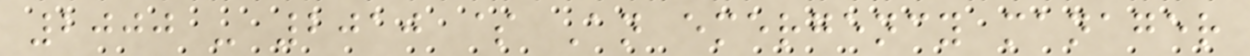2000 - 2010 $ An emergency manager
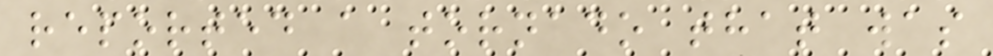reported a tornado that was
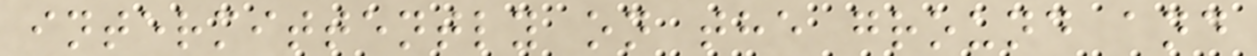intermittently on the ground and
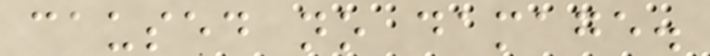caused no damage.
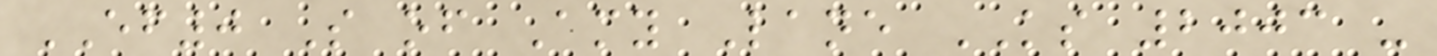EF0 S of Amy Lane KS 2003 -
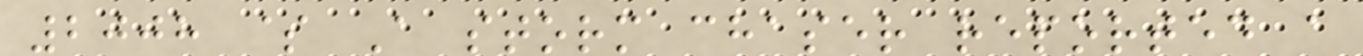2008 $ A storm chaser reported a
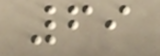69
